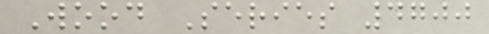Wood Series 4700
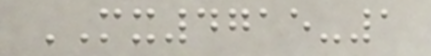MX4715-1
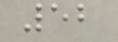52
